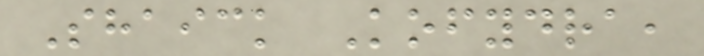Shaick Kofydra,
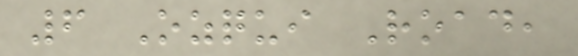6 Ozqui Road,
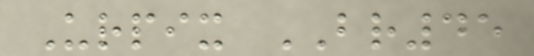Urpix BR45
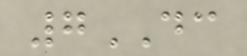7DC
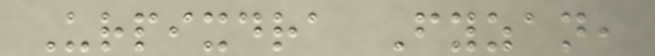Urpixdra Fyzan,
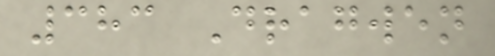383 Dragwen
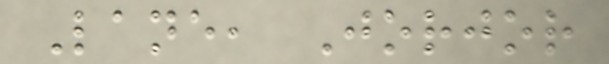Lane, Jorjor
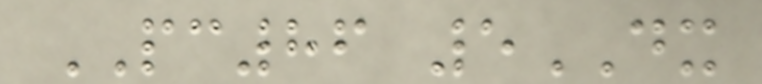PC86 5DX
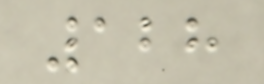128
